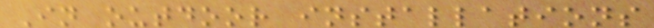In outdoor installations
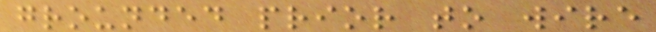grounded prior to wire
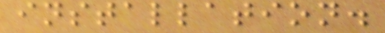installation.
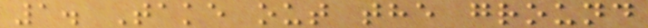1. Take out the ground
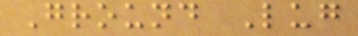Ground Lug
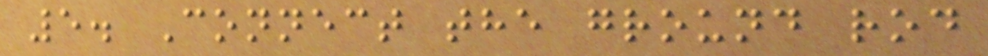5. Connect the ground rod
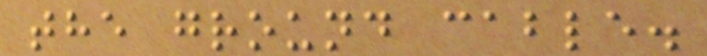the ground cable.
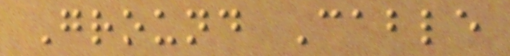Ground Cable
